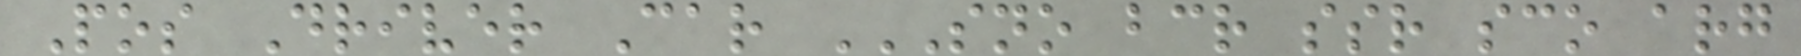Pos Driver Car SNO BCR SSR SCO ARG
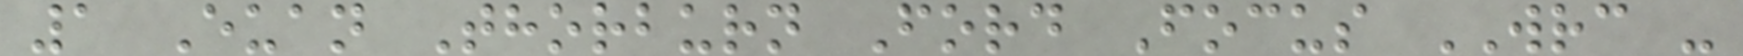1 Euan Thorburn Ford Focus WRC -
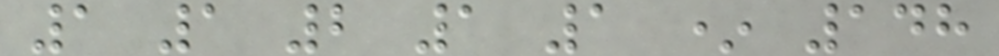1 1 2 1 1 * 148
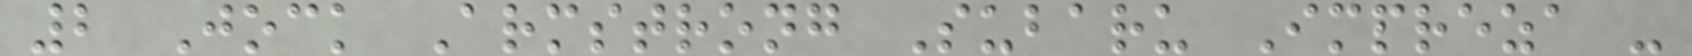2 Jock Armstrong Subaru Impreza -
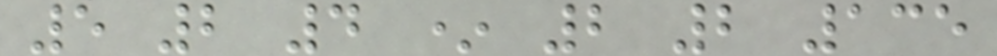5 2 4 * 2 2 135
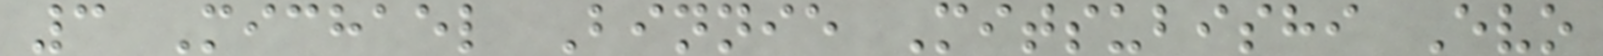3 Michael Binnie Mitsubishi Evo
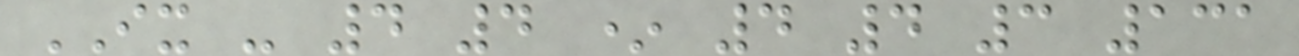IX - 4 4 * 4 4 3 131
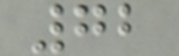72
